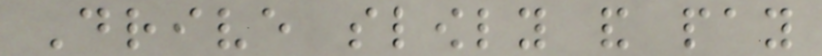Drive slowly and pay
